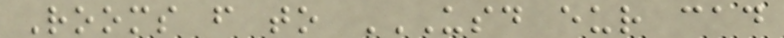Rooms from to USD EUR CAD
